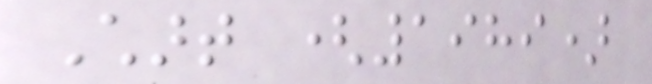Chart (1989)
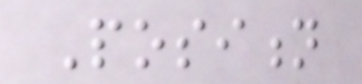Position
